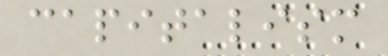capitalism
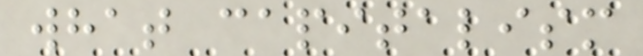what capitalism
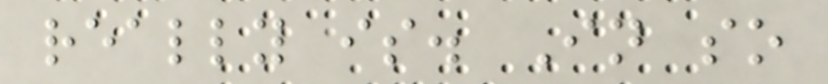really is. In so
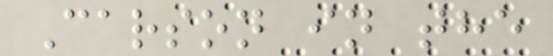Carson in the
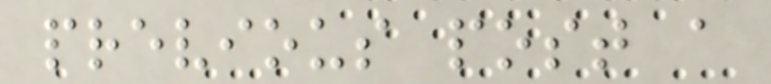previous post a
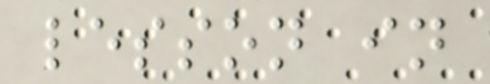lesson in
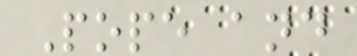Pope and
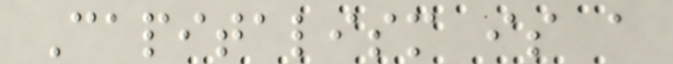Capitalism is a
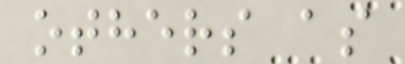others as
